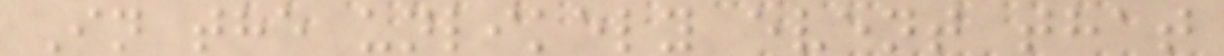In the unlikely event that
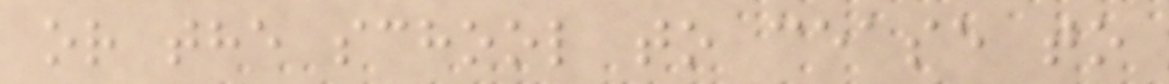or the school to cease to
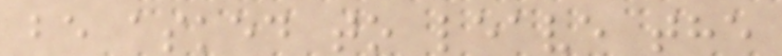be asked to leave the
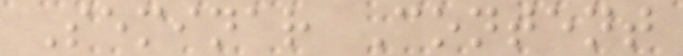Seminar Content
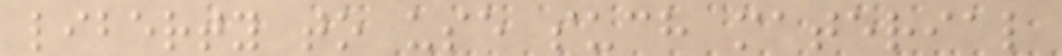liberty to use such material
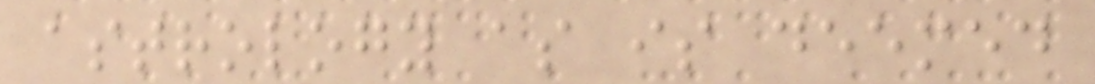astrology as is deemed
